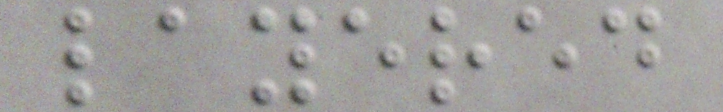layered
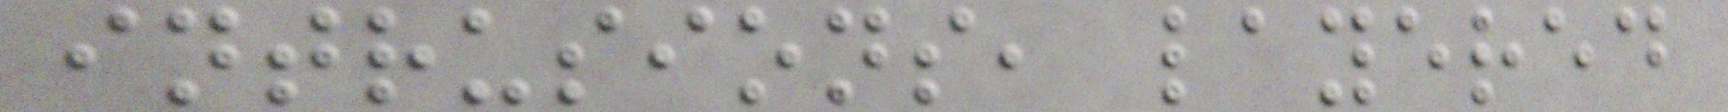intrusions, layered
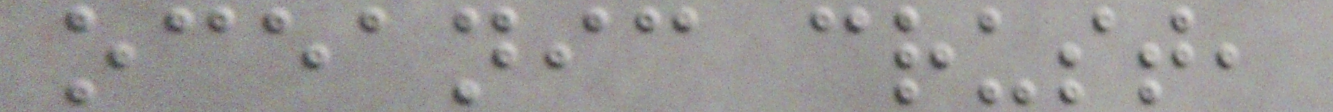oceanic crust,
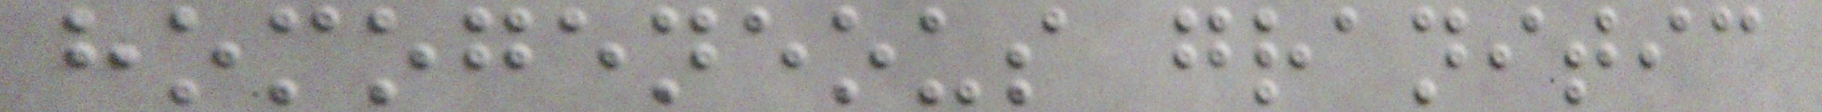homogeneous granitic
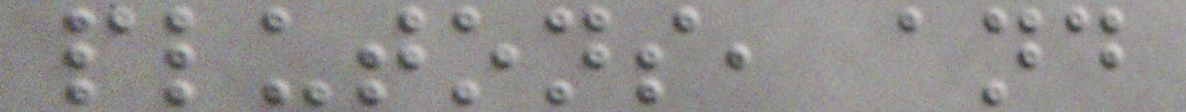plutons, and
